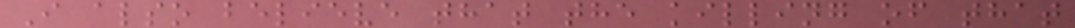I also believe that the killing of that
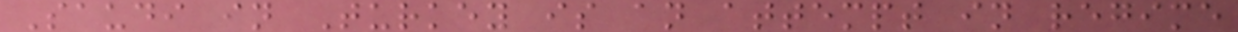Saudi in Turkey is an attempt in regime
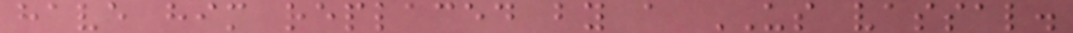have him replaced by a US vassal.
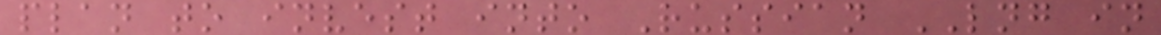plan to invest into Russian LNG in
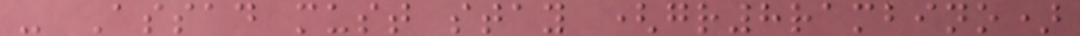- Assad must stay (gr8rambino)
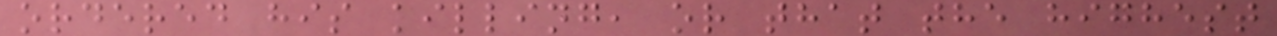ordered his killing, or that the highest
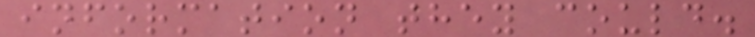information they could.
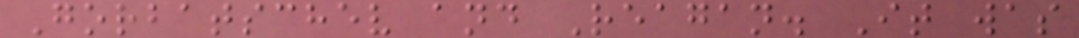Gorbatschev and Reagan. It was
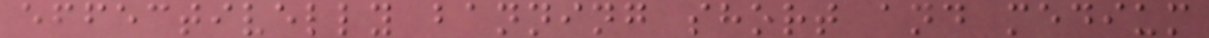effectivelly banning short and medium
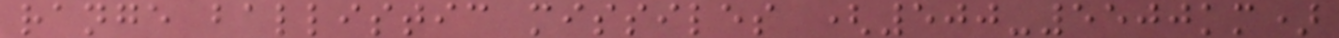range ballistic missiles (500-5500km)
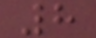8
